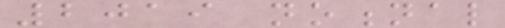2019 notional
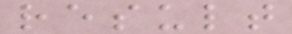result
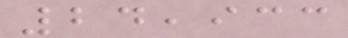24,933
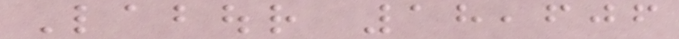Labour 18,606
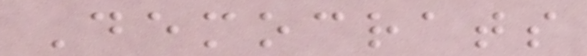Democrats
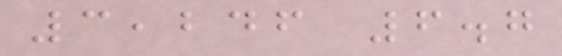3,246 6.7
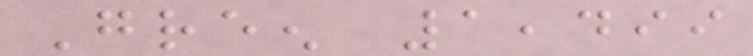Green 1,499
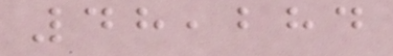48,284
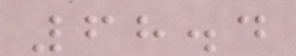68.4
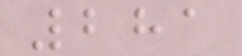281
